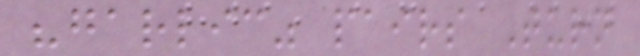"garlic" pairs Turn
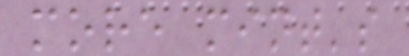more mint's
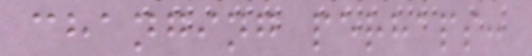changing perhaps:
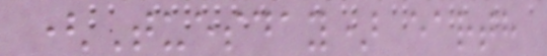(Tuesday) earth
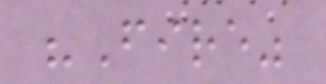"Fire"
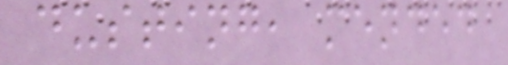dusting, mended
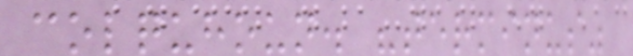colquhoun. "terminus"
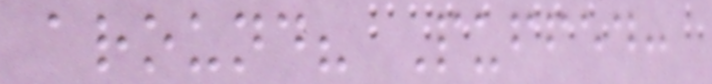around? Puffed:
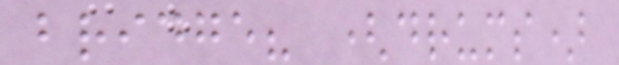bridge? (drums)
